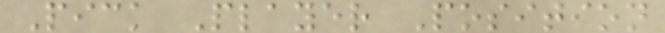Pick Player Position
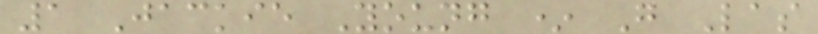1 Jackie Young * G Las
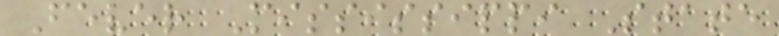Fever Mississippi State
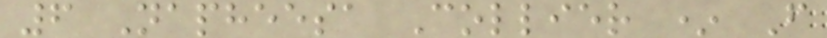6 Napheesa Collier * F
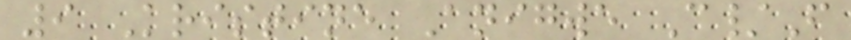9 Kristine Anigwe C/F
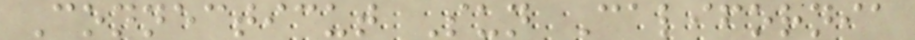Connecticut Sun California
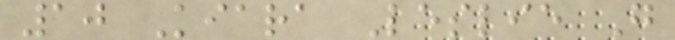10 Kiara Leslie G
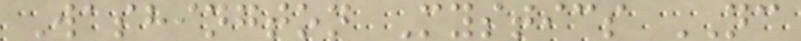Washington Mystics NC
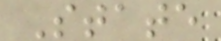State
